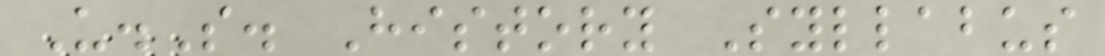U.S. History Syllabus
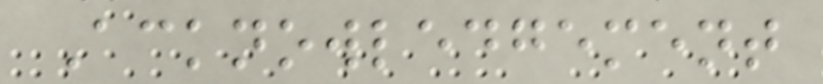Acknowledgement
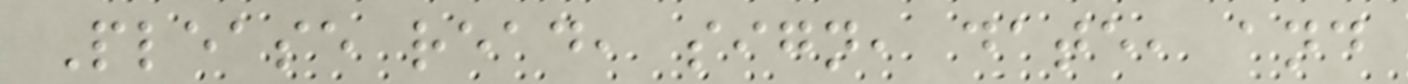Please read, sign, date, and
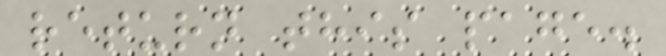return this page.
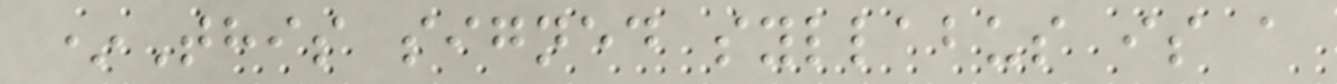*This signed syllabus is a
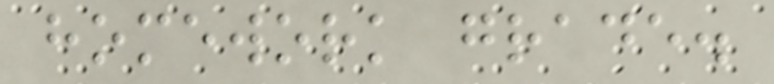homework grade.
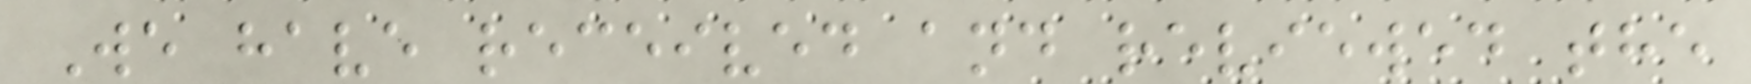We have received and reviewed the
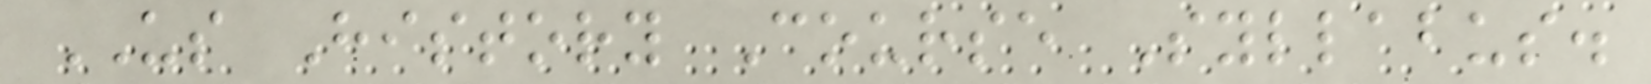US History Course Syllabus.
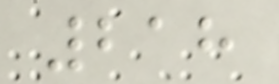218
